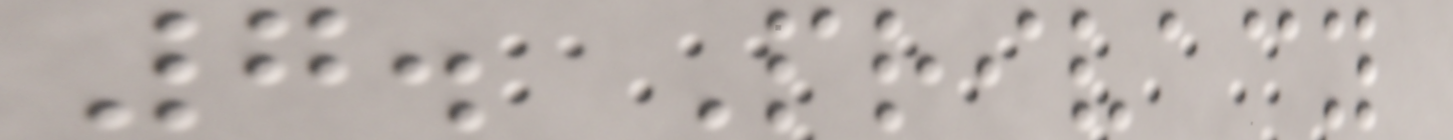7. Privacy
